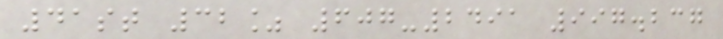41st 32% 607-2491 997.237
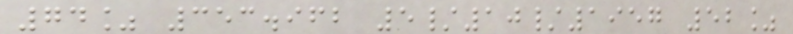74% 353.962 5/10/1957 52%
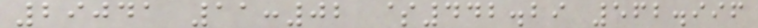29041 11:02 $442.29 562.996
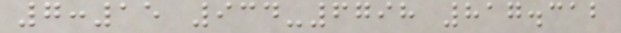7:15 934-6798 817.312
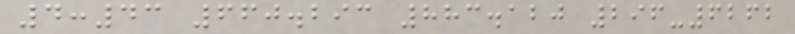4:43 660.293 883.120 296-6262
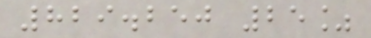829.250 25%
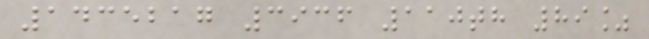1435217 3936 110th 89%
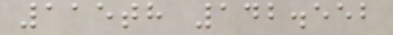115th 142.552
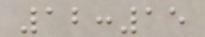12:15
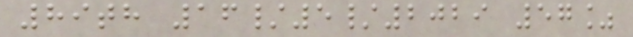89th 16/5/2029 57%
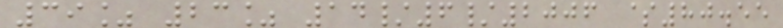39% 23% 14/6/2006 $80.55
